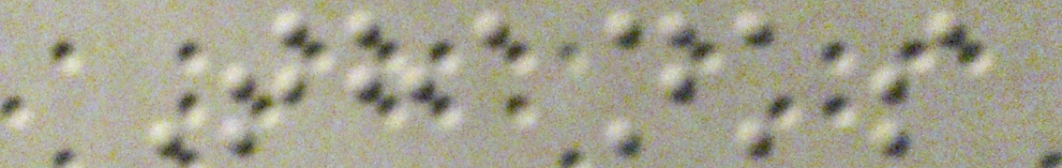Thanks
